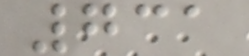731
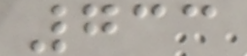733
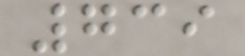739
